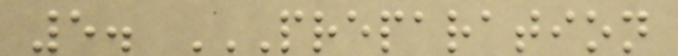5. PREPARATION
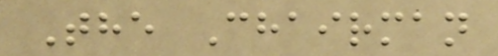The Chairman
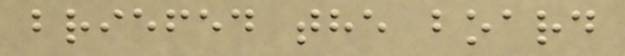briefed the board
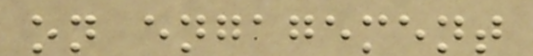on engagement
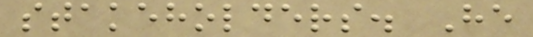stakeholders. He
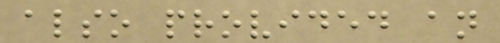also provided an
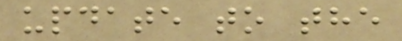update to the
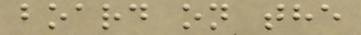board on the
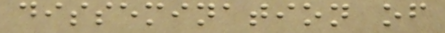dissemination of
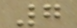7
